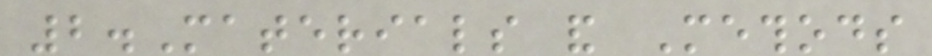2.Materials and Methods
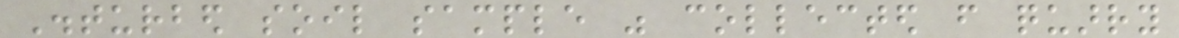Disturbed soil sample was collected from quarry
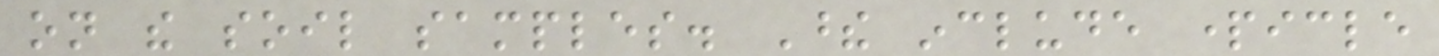on the soil samples. These include particle
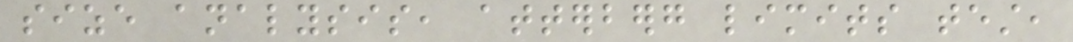size analysis, atterberg limits test,
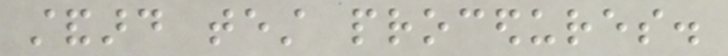standard test procedures.
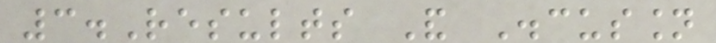3.Results And Discussion
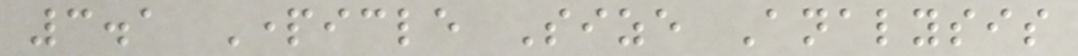3.1 Particle Size Analysis
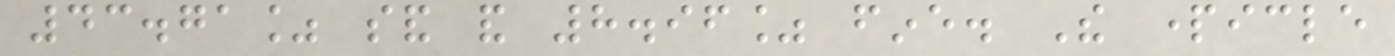43.71% sand and 8.96% fine. The particle
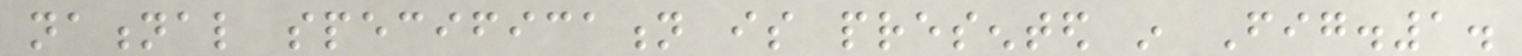national specification is presented in Fig.1.
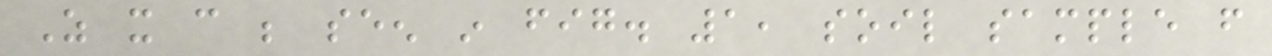As it can be seen in fig. 1, soil sample from
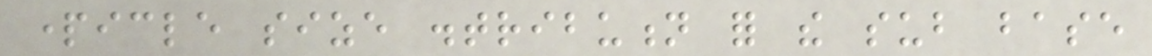particle size distribution for the sub base
